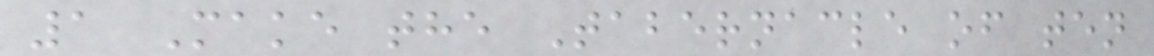1 Make the Tabernacle of ten
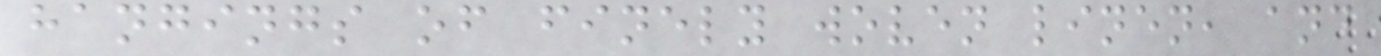hangings of finely woven linen, and
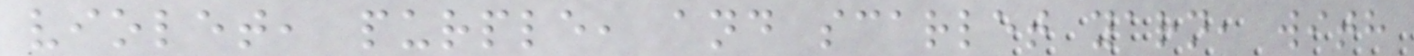violet, purple, and scarlet yarn, with
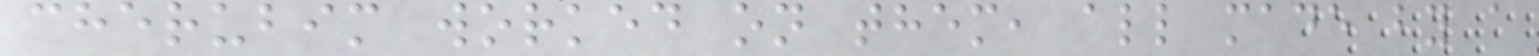cherubim worked on them, all made by a
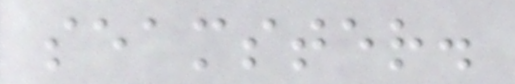seamster.
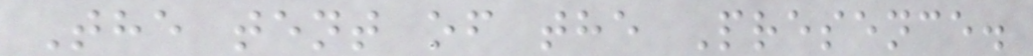The tent of the Presence.
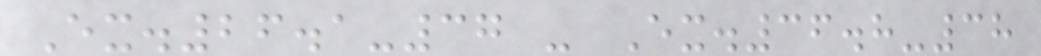Ex.26.1-37 - Ex.36.8-38
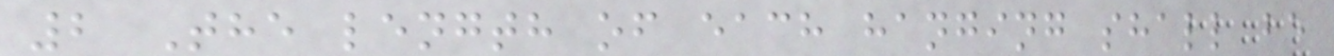2 The length of each hanging shall be
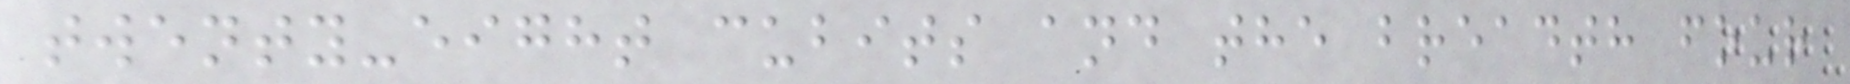twenty-eight cubits and the breadth four
